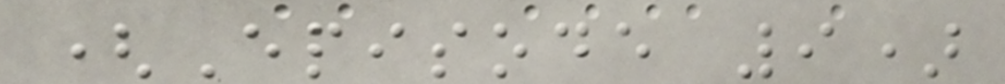(Episode 9)
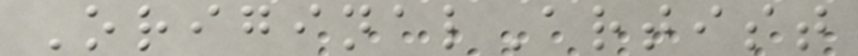OriginalArtist
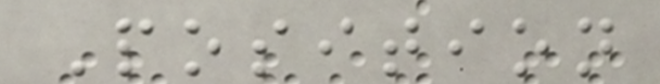Position
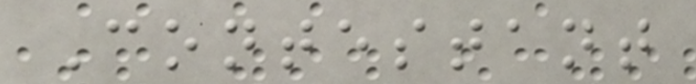Contestant
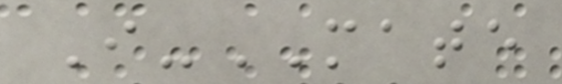I-MATE
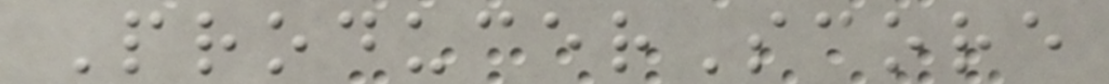ProducerScore
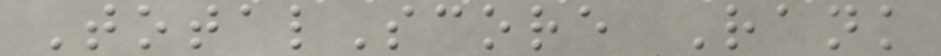TotalScore Rank
